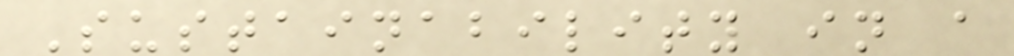Sustainability in a
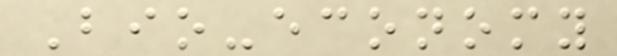Bio-economy
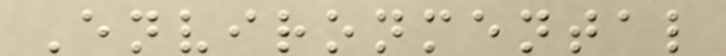Environmental
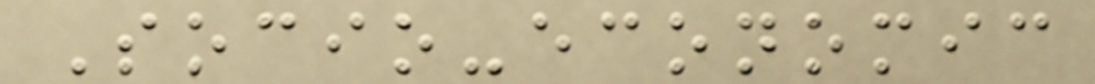Socio-economic
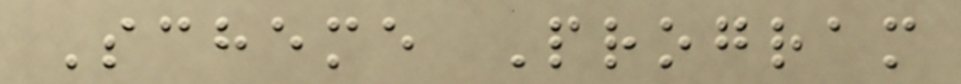Scheme Program
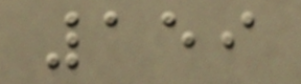159
